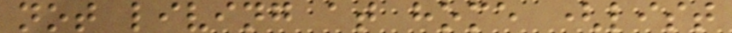not living at home (list
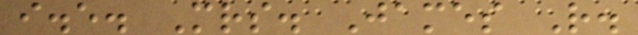i.e. Mrs. James R.
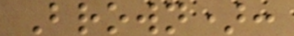Brown):
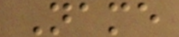Name
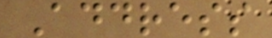Address
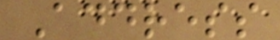Address
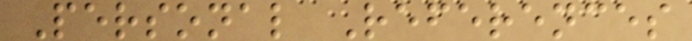Personal References
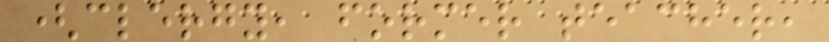(clergy, former teacher,
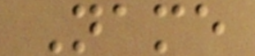Name
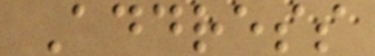Address
